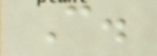C.
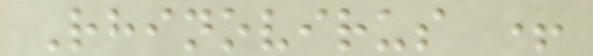Rhinovirus +
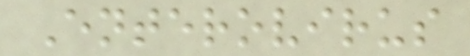Enterovirus
